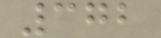372
